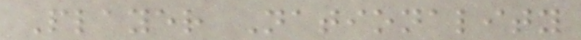Player Nationality
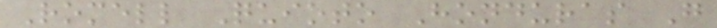Romell Quioto Honduras G
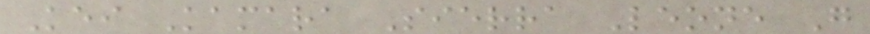Kei Kamara Sierra Leone G
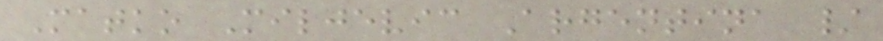Matko Miljevic Argentina /
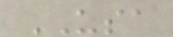USA
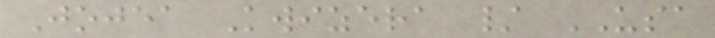Jojea Kwizera / USA
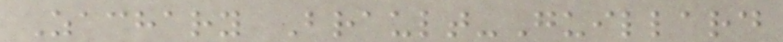Zachary Brault-Guillard
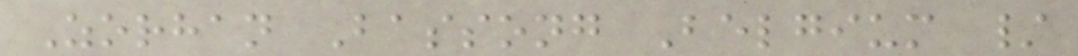Zorhan Bassong Belgium /
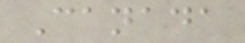Canada
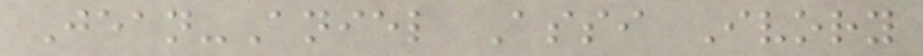Jean-Aniel Assi Ivory
